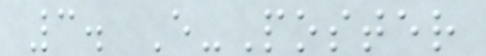3. E-Poster
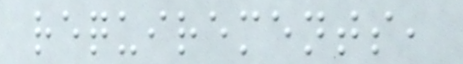requirements,
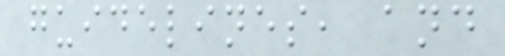guidelines, and
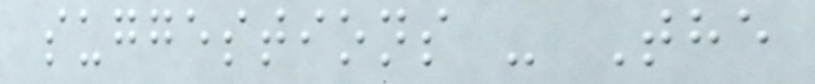suggestions - The
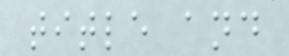title and
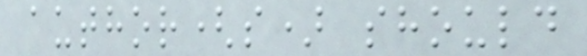author(s) should
